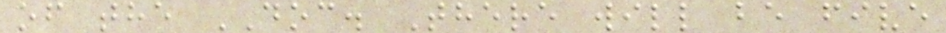of the DOC. There will be five
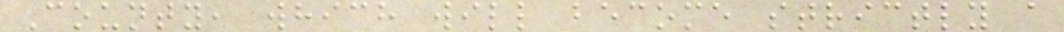County, which will become strictly a
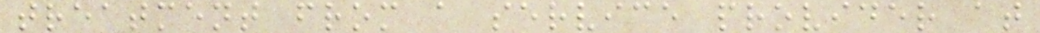treatment from a service provider at
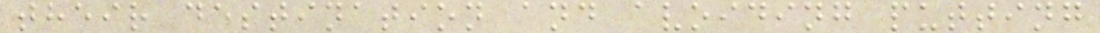their destination and avoiding putting
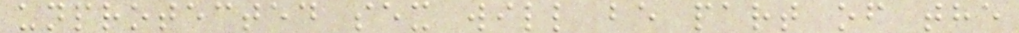unprotected sex will be part of the
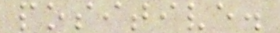positive.
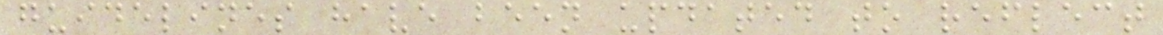guidelines have been updated to reflect
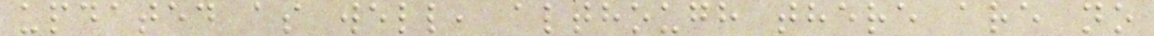updated as well, although there are no
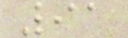91
